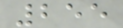255
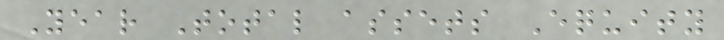Year Total assets Equity
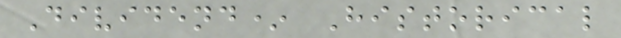Dividend* Historical
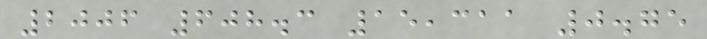2006 608.3 15,311 0.75
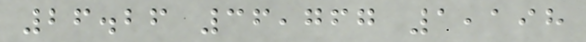26.26 36,767 1,198
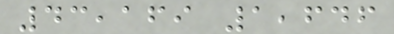43,169 1,646
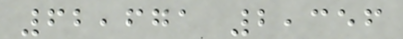62,671 2,356
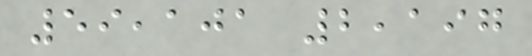59,101 2,197
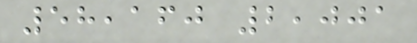58,160 2,001
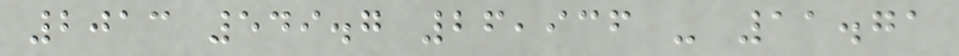2013 549.7 26,936 - 11.71
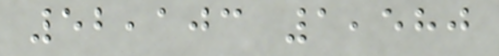52,103 1,580
